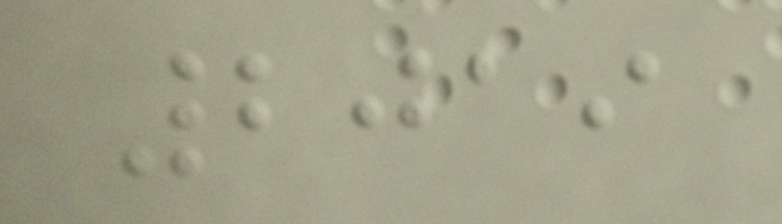2019
